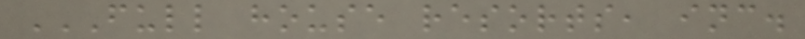FULL HOUSE RESORTS, INC.
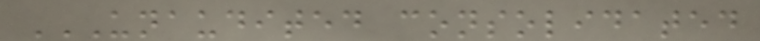UNAUDITED CONSOLIDATED
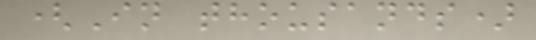(In thousands)
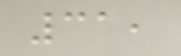31,
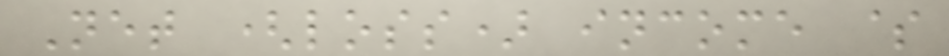Net (loss) income $
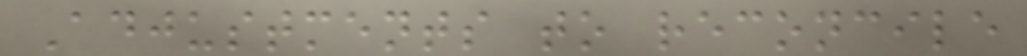Adjustments to reconcile
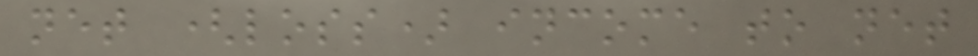net (loss) income to net
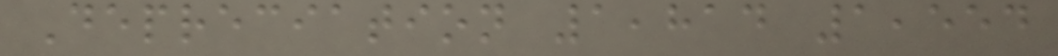Depreciation 1,814 1,554
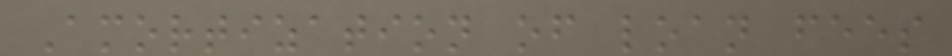Amortization of loan fees
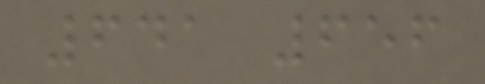641 656
